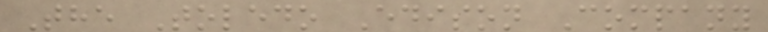The Toledo Edison Company
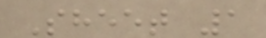Sheet 1
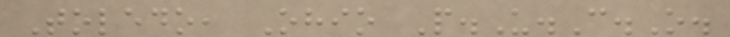Toledo, Ohio P.U.C.O.
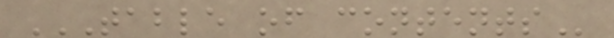TABLE OF CONTENTS
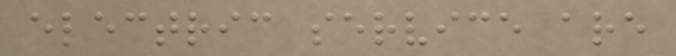electric service are
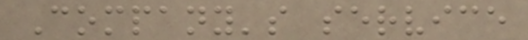Company's service
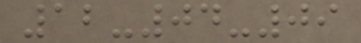12-04-09
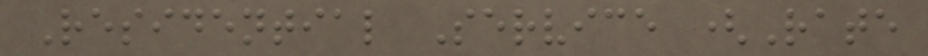Residential Service (Rate
